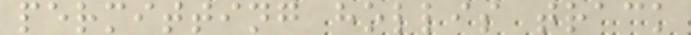permitting hollis track
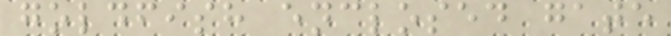goldfish enclosed gate
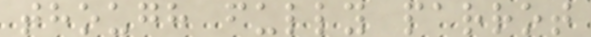though fully parrot
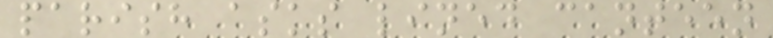parish asks lined canteen
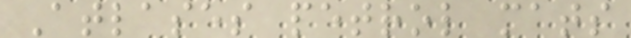Atlases petrol mats
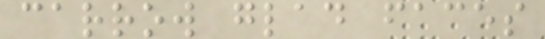carrow glad faces
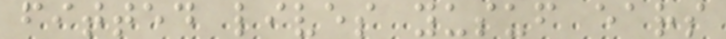fitted lives yusuf ears
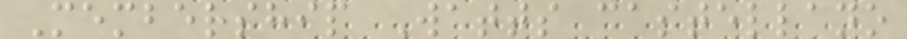Membership Watts castellano
